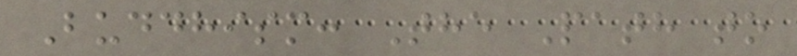Buddhism: The Path to
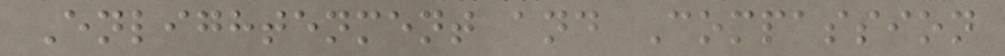Enlightenment and Compassion
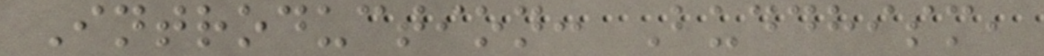Introduction: Buddhism,
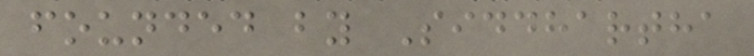founded by Siddhartha
